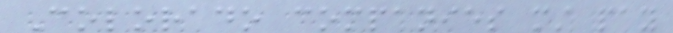Colorado companies must pay
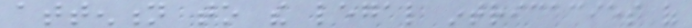attention to the legal intricacies of
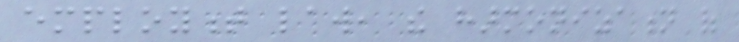employment law, the harmonization of
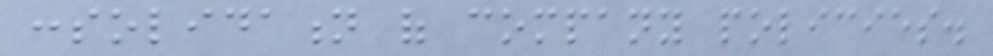consolidation of company policies.
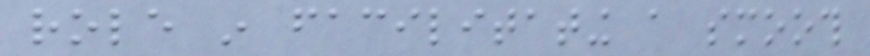role in facilitating a smooth
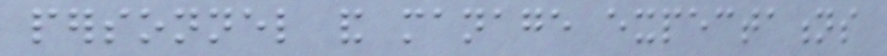personnel and manage expectations
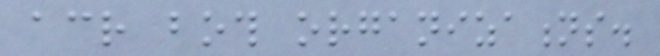across both organizations.
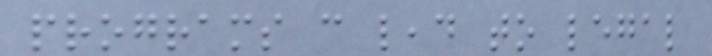programs can lead to legal
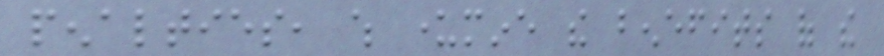penalties, which undermine the benefits of the
